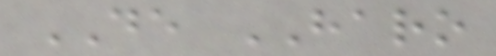DE HARO
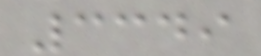3349
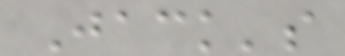Jack's
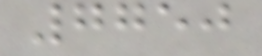7750
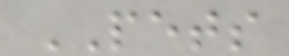PETS
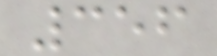356
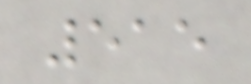515
